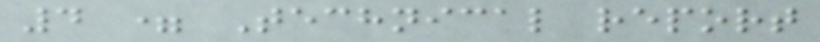4 = Technical report
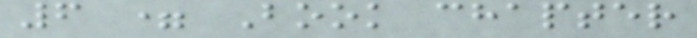6 = Book chapter
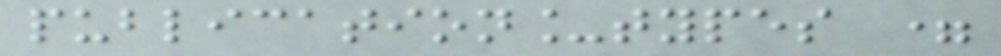publication_types =
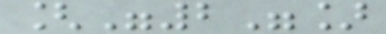["2"]
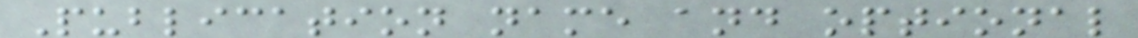Publication name and optional
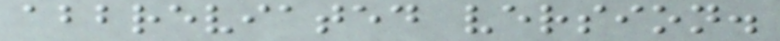abbreviated version.
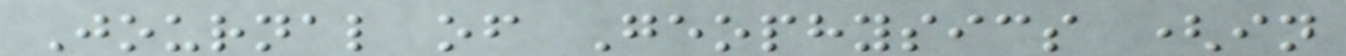Journal of Geophysics (in
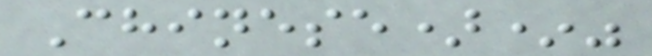Chinese)*"
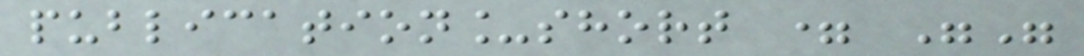publication_short = ""
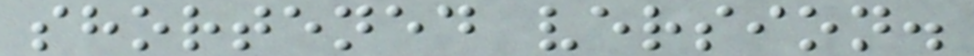shortened version.
